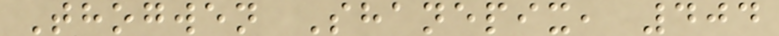Thogwen Shanepix, 404
